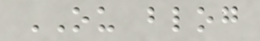OU blog
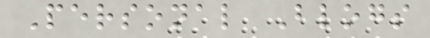Personal Blogs
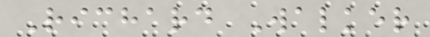Richard Walker
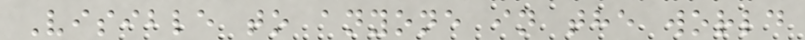Visible to anyone in the world
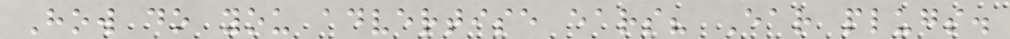How do you advertise ears? Ear plugs.
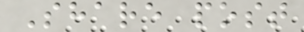Share post
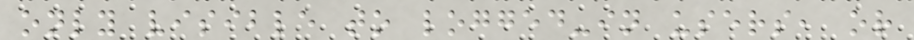only visible to logged-in users, or
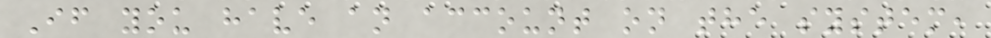If you have an account on the system,
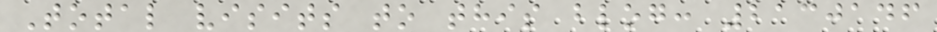Total visits to this blog: 2130146
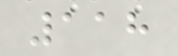118
